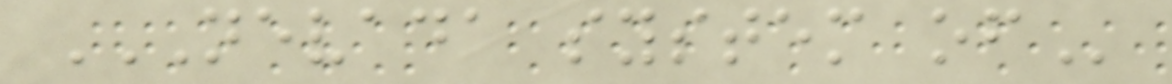NEVADA SYSTEM OF
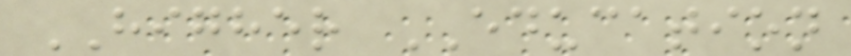HIGHER EDUCATION
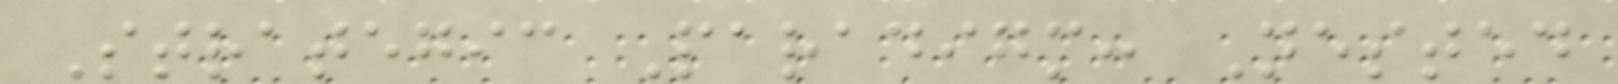Strategic Paradigm: Nested
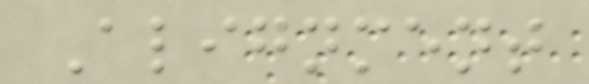Alignment
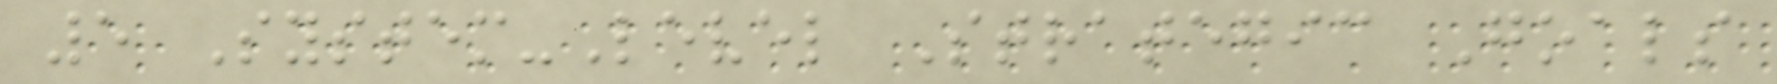5 System-Level Strategic Goals
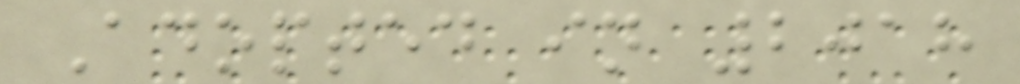Adopted in 2018
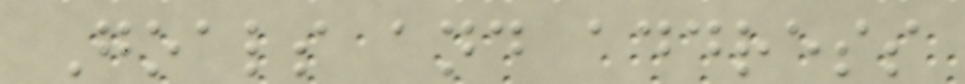Goals and address
